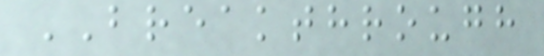BREAKTHROUGH
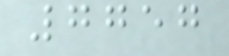7757
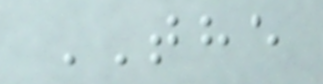THE
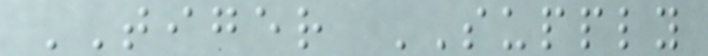TIGER SUPPLY
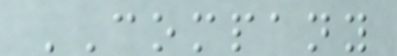COMPANY
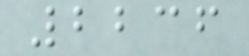2236
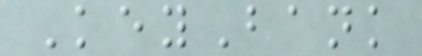KeyBank
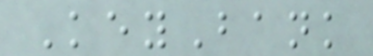KeyBank
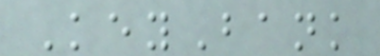KeyBank
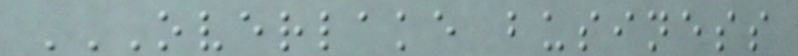OVERLAKE BUSINESS
